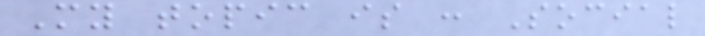My topic is : Social
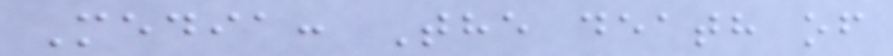Media: The death of
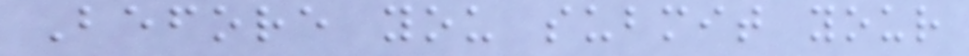Before you submit your
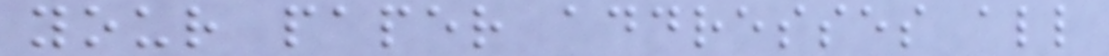your paper addresses all
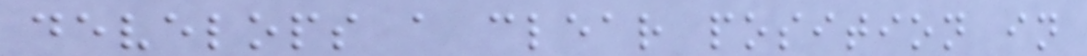develops a clear position in
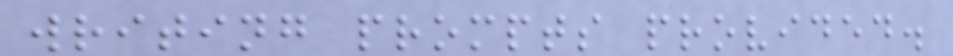writing prompts provided.
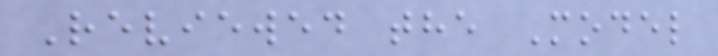Reviewed the Model
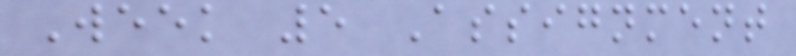Week 5 Assignment
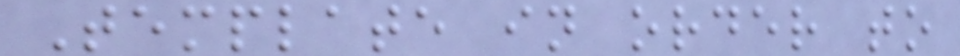Template in order to
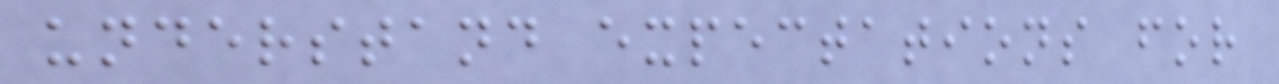understand expectations for
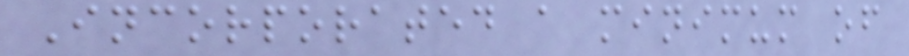Incorporated a minimum of
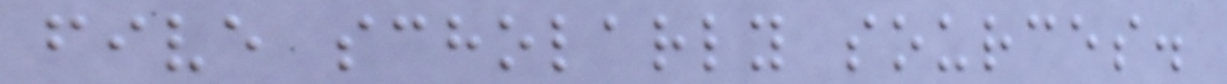five scholarly sources.
